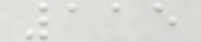115
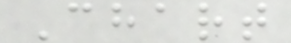Chart
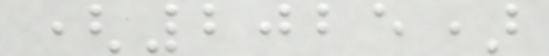(2025)
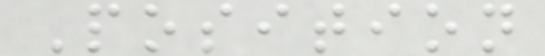Position
